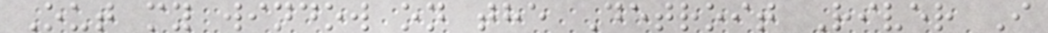Out my window on the Detroit River I
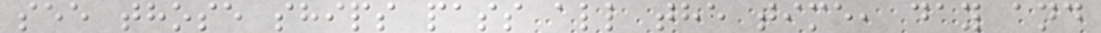see those ships pass all the time, day and
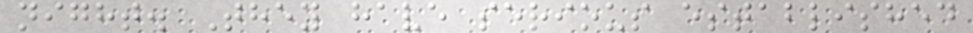night. They have serious established
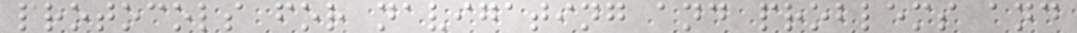protocols for navigating and problems and
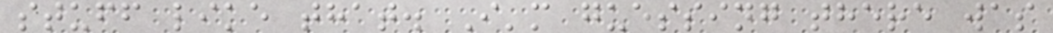stuff like that. I'm guessing there was
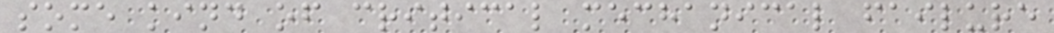some kind of critical mechanical failure
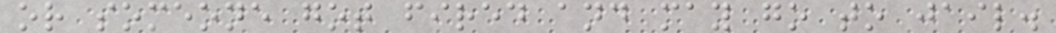or someone got fired and may go to jail.
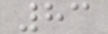83
